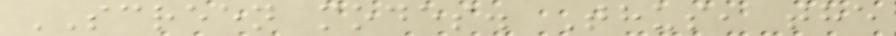SCREEN modes. Thus, the
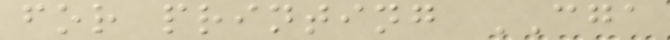for printing CGA
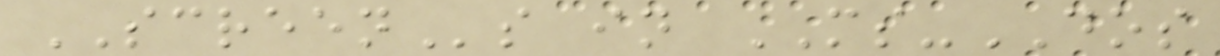SCREENs in MS-DOS
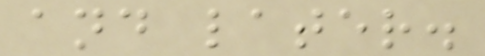and later.
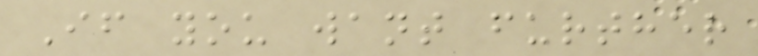If you want further
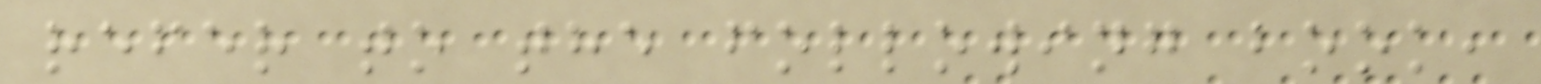refer to the following book,
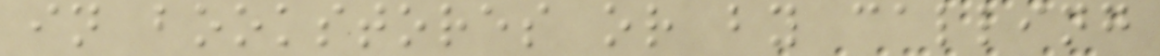in bookstores or by calling
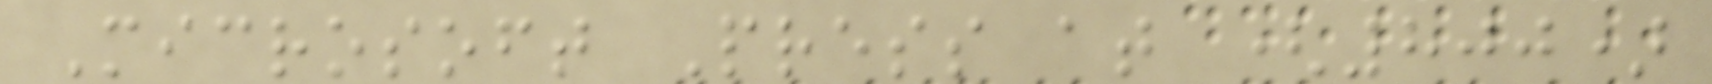Microsoft Press at (800)
